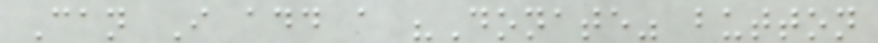Can I add a "Donate" button
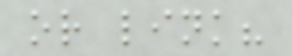or link?
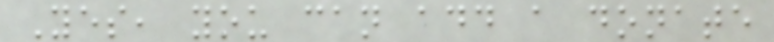Yes, you can add a donate
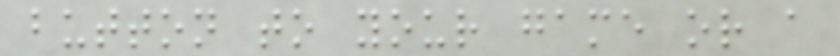button to your game or a
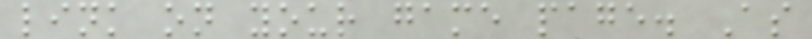link on your game page. As
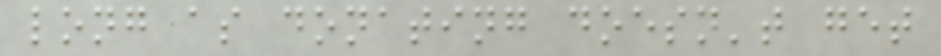long as donating doesn't get
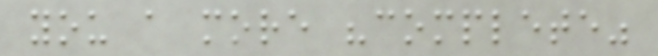you a more "complete"
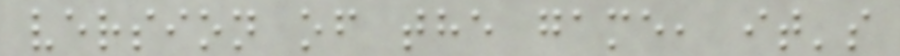version of the game, it's
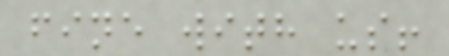fine with us!
